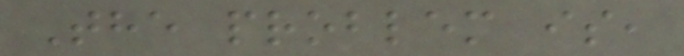The problem is,
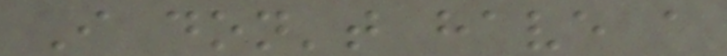I don't have a
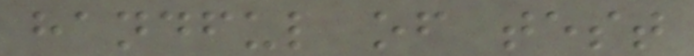handful of test
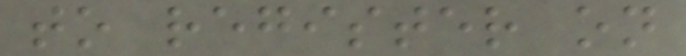to register on
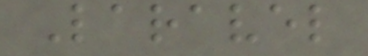Laravel
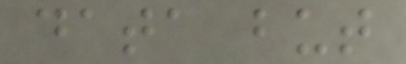data but
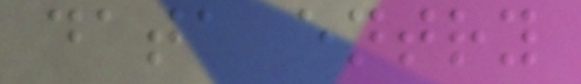data entry
